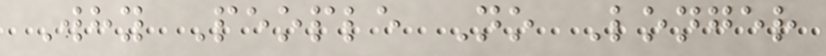Why People No Longer
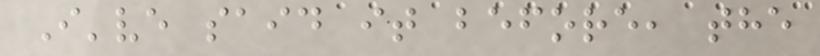I've said it before, the
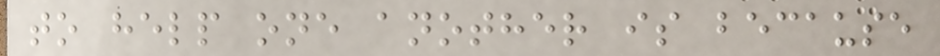to help one another is because
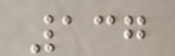137
